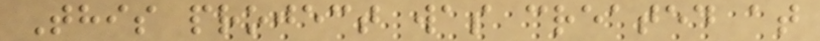This project was created at
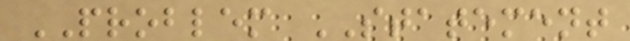PROBLEM STATEMENT
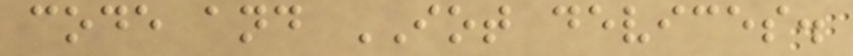code and IOT devices.
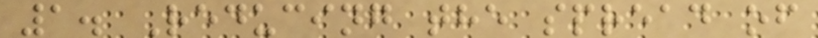1. Reducing the spread of
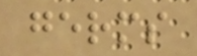germs
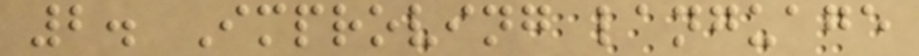2. Improving language
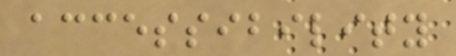accessibility
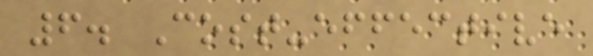6. Cost-effective
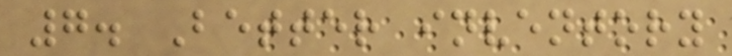7. Better inventory
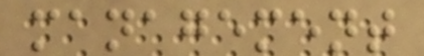management
